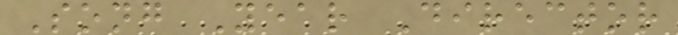Song Year Director
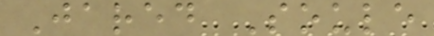Jared Soule
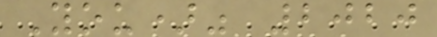You)" 2020
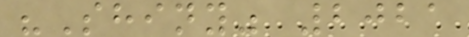"Shiny" 2021
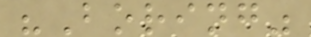"Boring"
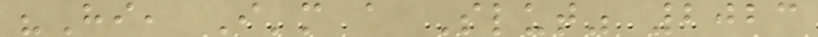"Hi, I'm a Slut" 2023
